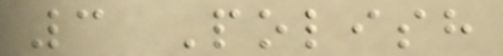3 Polish
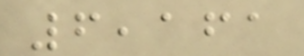6,161
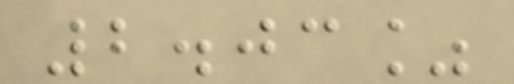2.03%
